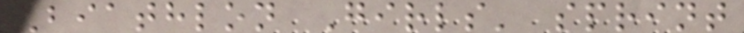Biathlon Girls' sprint
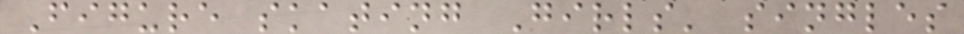Figure skating Girls' singles
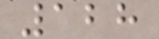128
